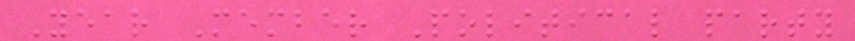Year Member Political party
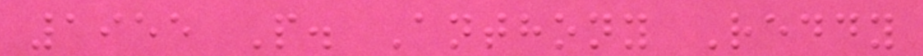1955 P. Anthony Reddy
